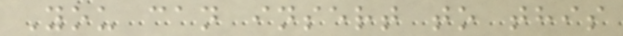You can insert to this
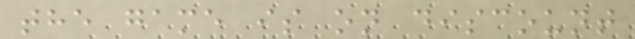the game is on discount
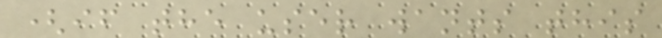(if the user wants this
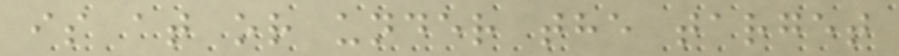is at or under the target
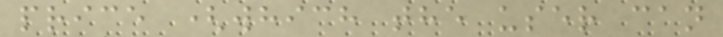price (which the user can
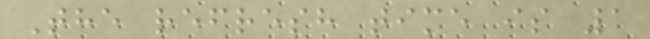The refresh time is 1
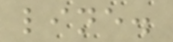line.
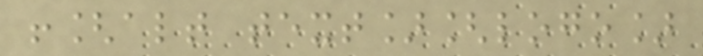![alt text][logo]
